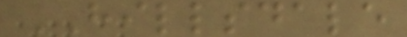HILLSDALE
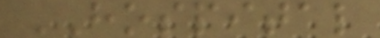HOSPITAL
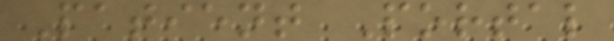Patient Portal
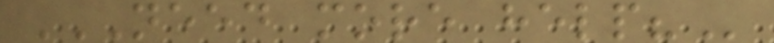NEED MORE HELP?
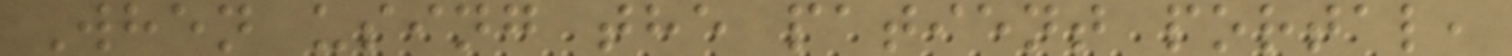When using the patient portal,
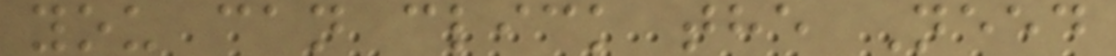you can click the Need
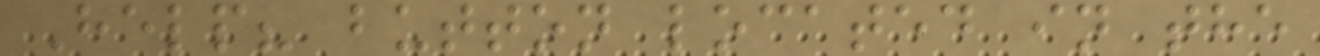Help? button located in the
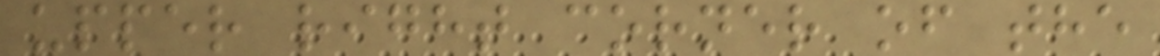upper right corner of the
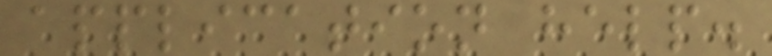application help.
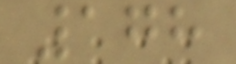178
